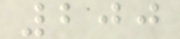200
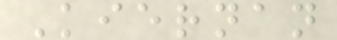Kiernan
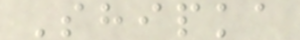Shipka
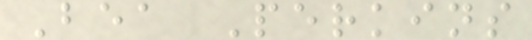Bea Perkins
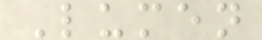Lumen
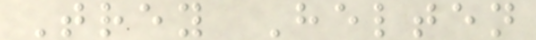Trey Helten
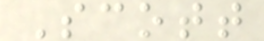Scott
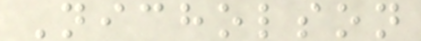Nicholson
